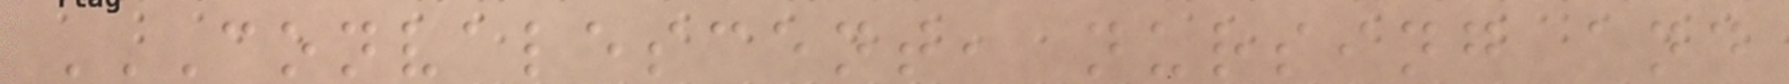CONVALESCENT, NURSING AND
